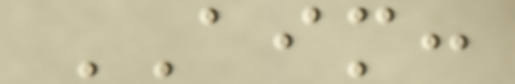AIM:
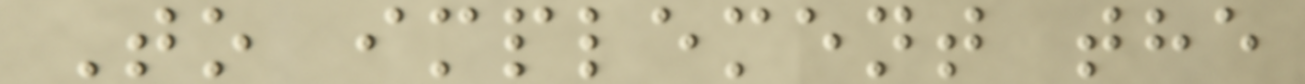To implement the
